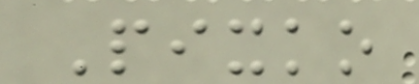Pixko
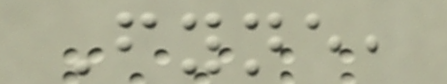Fyne,
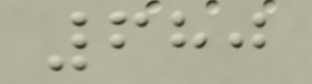680
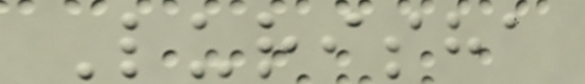Lurisha
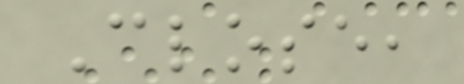Close,
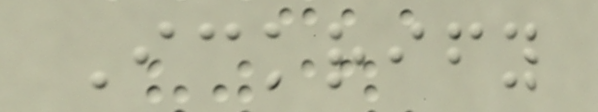Ickrify
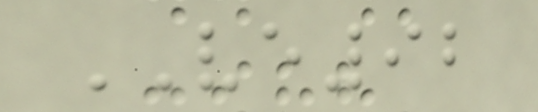VE92
